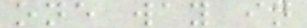one way in
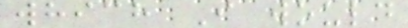which I would
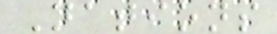Nations
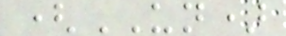(UN)
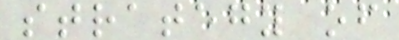strategy of
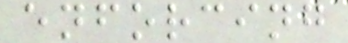enforcing
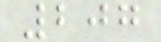207
